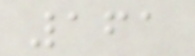161
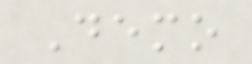Demo
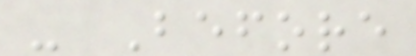- Before
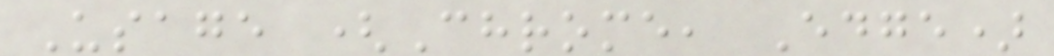Usage (Chrome, Edge)
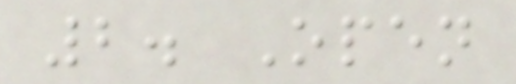2. Open
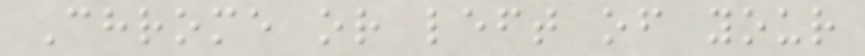Chrome or left of your
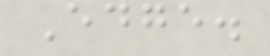Edge.
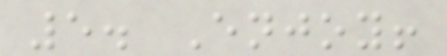5. Enjoy!
